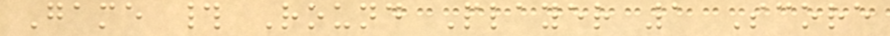Game # Round Player 1 Score
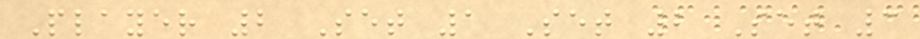Player 2 Set 1 Set 2 Set 3
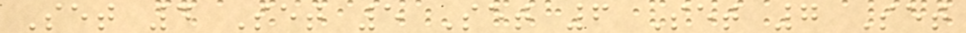Set 4 Set 5 Set 6 Set 7 Set
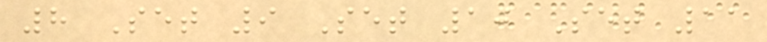8 Set 9 Set 10 Set 11
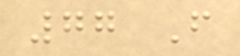77 F
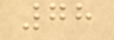78
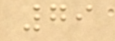79
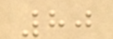80
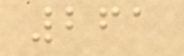261
